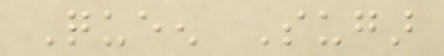Queen Sugar
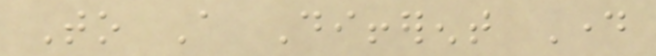To A Different Day
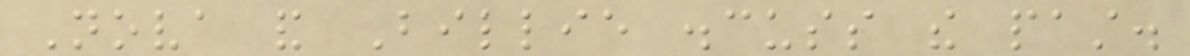Nova and Billie discuss the past.
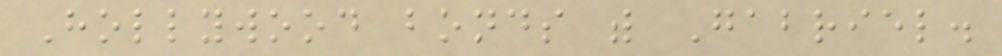Hollywood bonds with Gabriel.
